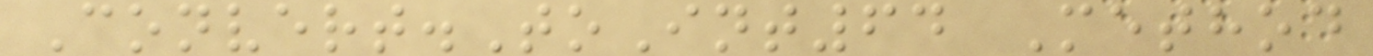Convert.ToInt64 Method
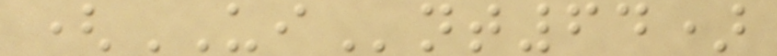(UInt64)
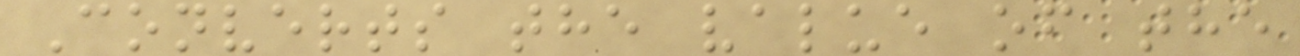Converts the value of the
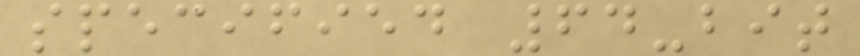specified 64-bit
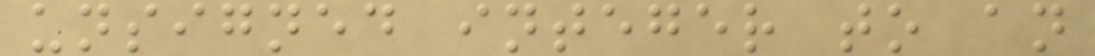unsigned integer to an
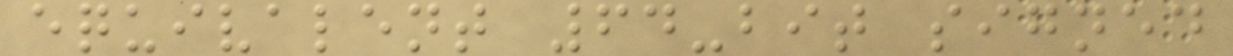equivalent 64-bit signed
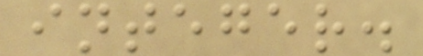integer.
